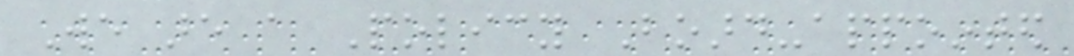We are a Policy Board-appointed
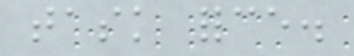task force.
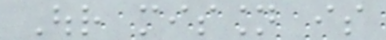Our mission is
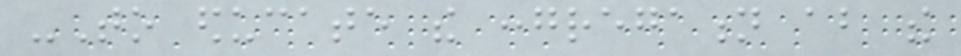-To educate the congregation about the
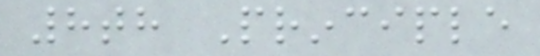8th Principle
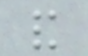and
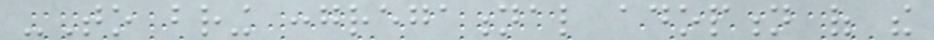-To bring congregational adoption of the
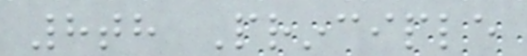8th Principle
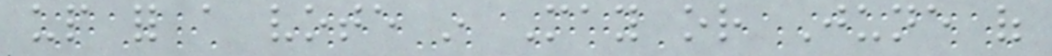up for a vote in May or June of
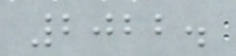2022.
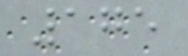175
